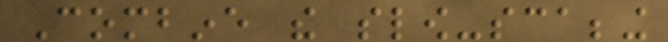Combine the slow-scabbing
